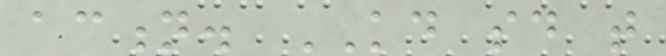action. KD said that
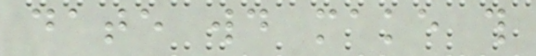date would make this
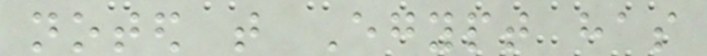noted that Egypt has
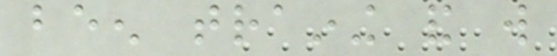been training and will
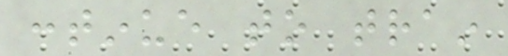continue to train
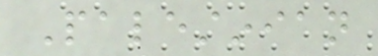Palestinian
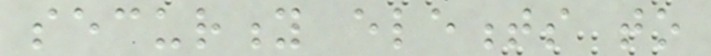security elements to
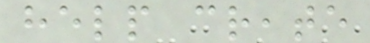help create
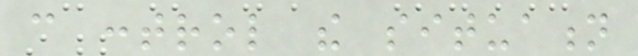can control the situation
